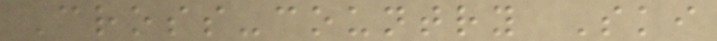Cross-country Ski
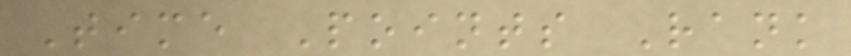Time Points Rank
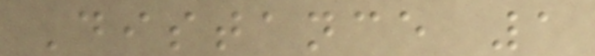Distance 1
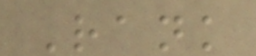Rank
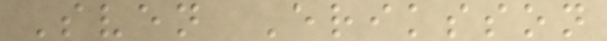Sven Eriksson
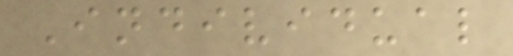Individual
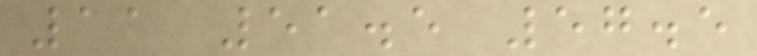11 51.5 57.5
